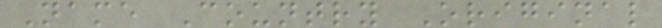Name Country Original
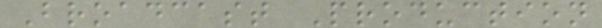Broadcast Production
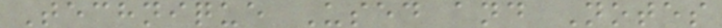Technique Used and Notes
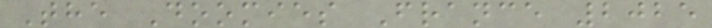The Doomies France 2025
